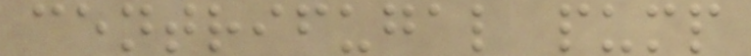centrifugal pump
